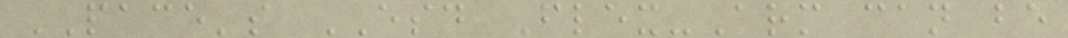PACE's ESD Flex-Arm can be
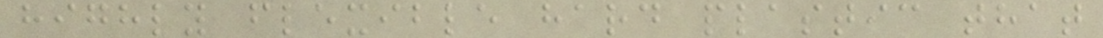highly flexible hard plastic that
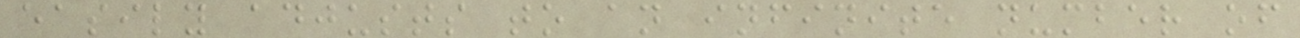easily adjusts to an infinite number of
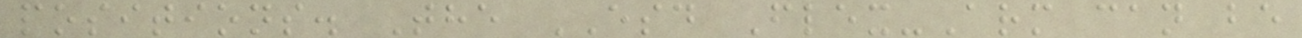positions. The ESD Flex-Arm can be
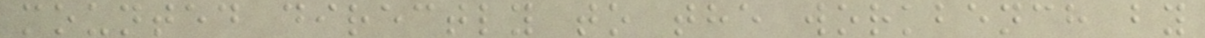mounted directly to the workbench by
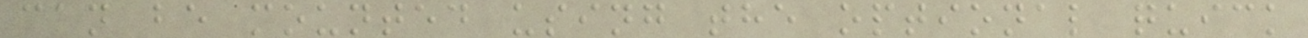can be mounted using the optional quick
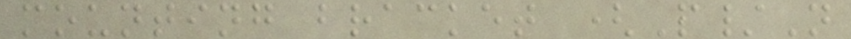mounting bracket (P/N
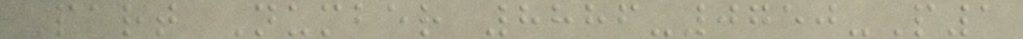Part Number 8886-0750-P1
